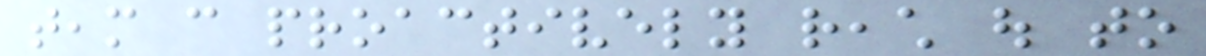team can proactively reach out to
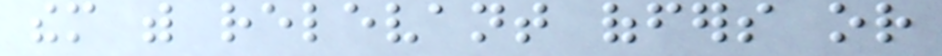them with relevant offers or
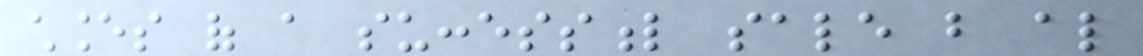chances of a successful sale but also
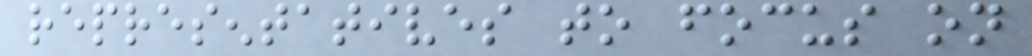representatives to focus on
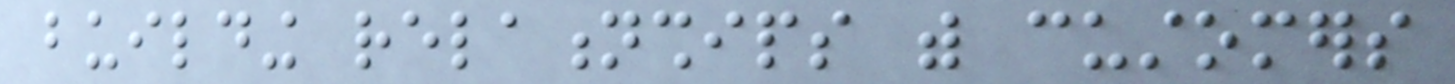building relationships with customers
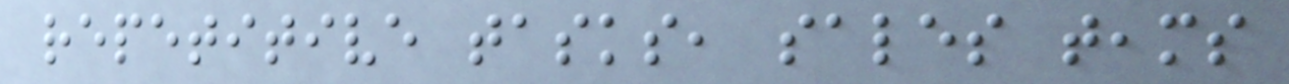repetitive tasks, sales teams
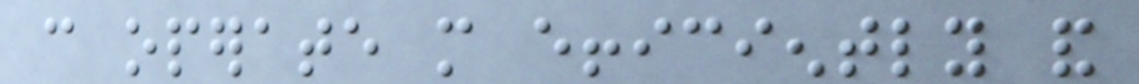can operate more efficiently and
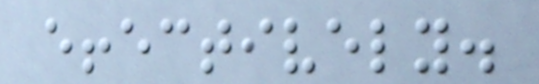effectively.
